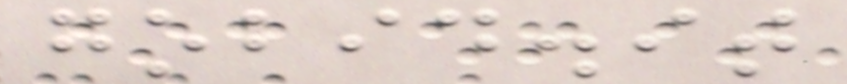gobid.it
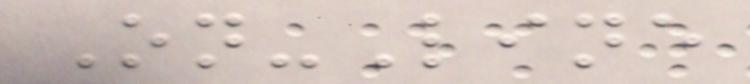On-Line
